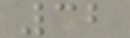32
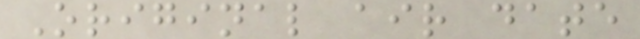Original air date
